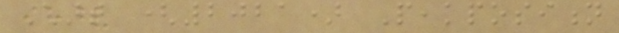Chart (2021) Peakposition
